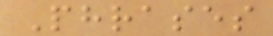Phrases
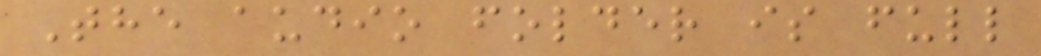The audio folder is full
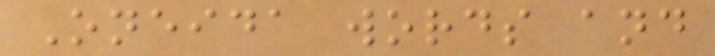Oneida words and
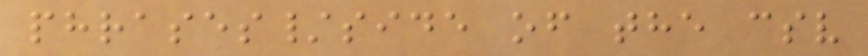phrases/side of the csv
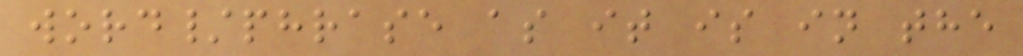word/phrase as it is in the
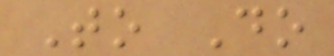To Do
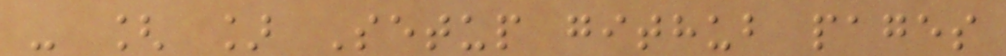- [ ] Setup github pages
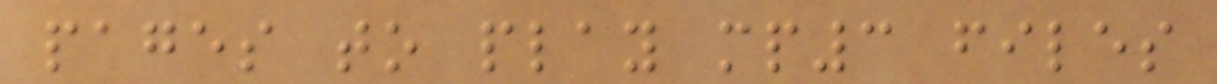pages to play mp3 files
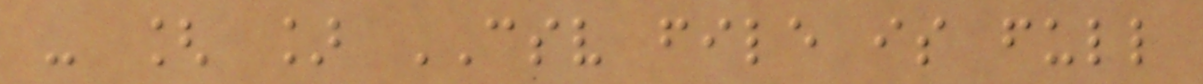- [ ] CSV file is full
